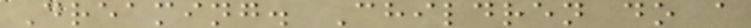Dreaming. Children do a
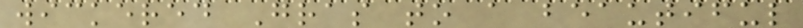wickered Gras to a beautiful
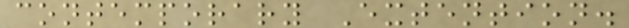contemporary Extention.
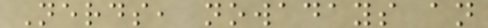Nerds, nowadays an
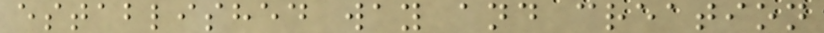established way and creation
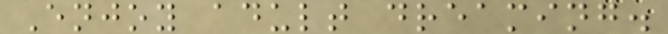Enjoy adult dreaming.
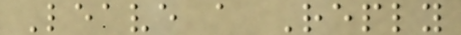Leave a Reply
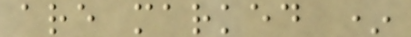are marked *
